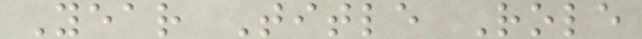Year Title Role
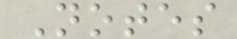Notes
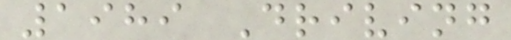1989 Driving
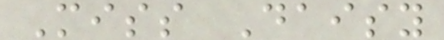Miss Daisy
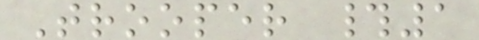Trooper #1
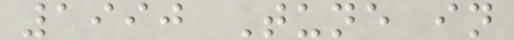1990 Tune in
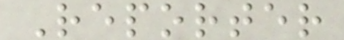Reporter
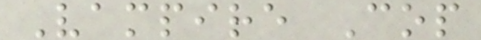Vampire Cop
